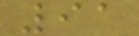91
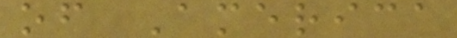of America
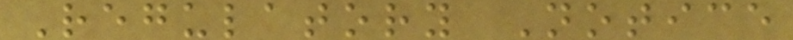Regulatory Notice
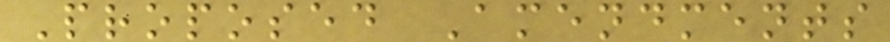Proposed Amendments
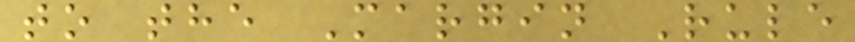to the Margin Rule
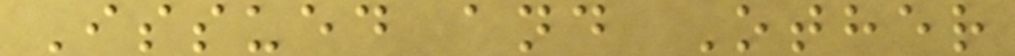Issued and Other
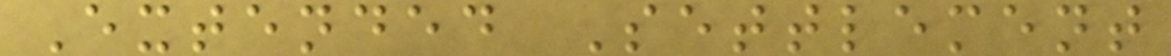Extended Settlement
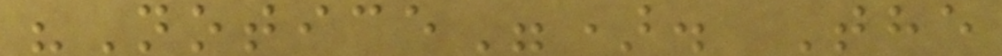"Notice"). The
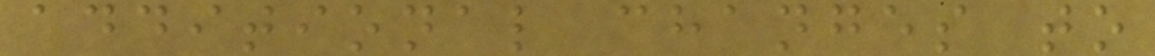additional changes to
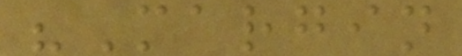"Margin
